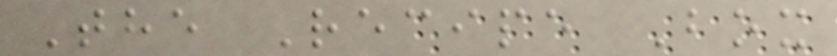The Recipe Box
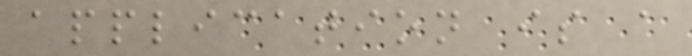application is a
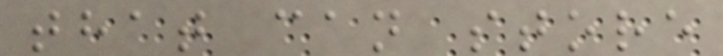that can store
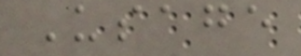Usage
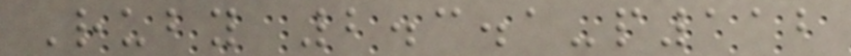Ruby 2.3.1-p112
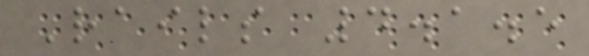Rails 4.1.5
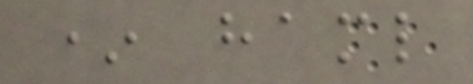* haml
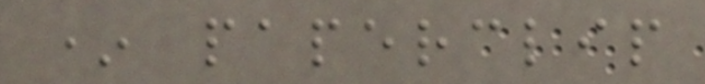* paperclip
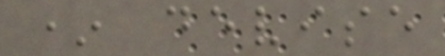* devise
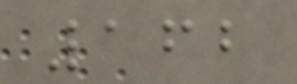162
